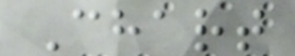Chart
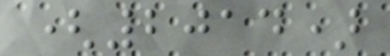(2014)
